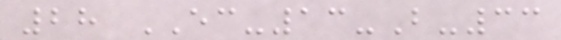28 EC-13-B-33
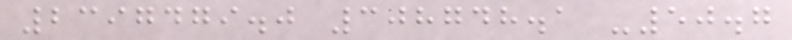2397479.0 308748.1 -50.7
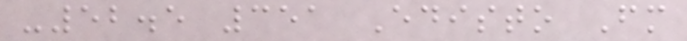-52.5 351 Edisto Fm
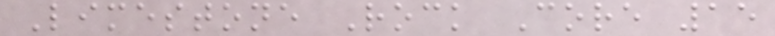Limestone Rock Core 15
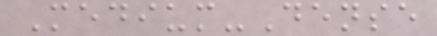Medium-Dense
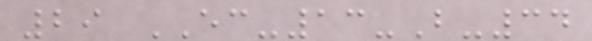29 EC-13-B-34
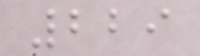229
